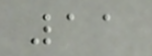11
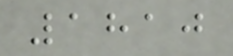1810
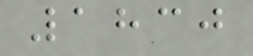1830
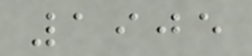1905
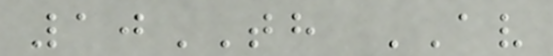10TH AV
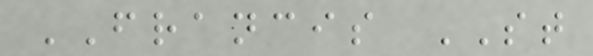FRANCIS ST
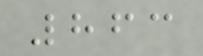863
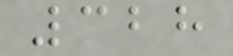328
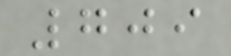709
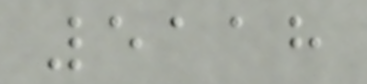5118
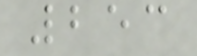253
